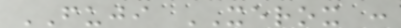FUJI XEROX :
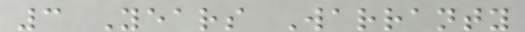3 Years Warranty
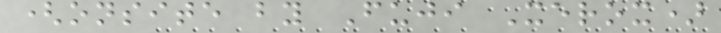(onsite by Fuji Xerox)
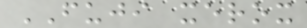FUJI xerox
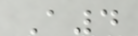A4
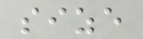size
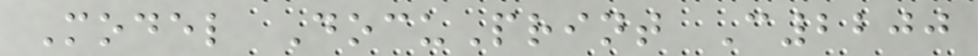Model DocuPrint C2200
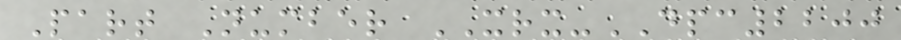Part Number XRX-DPC2200
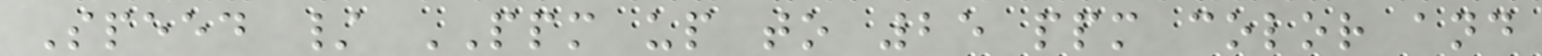Speed / PPM up to 25 ppm color and
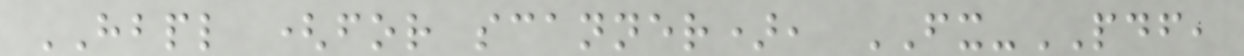HBPL (for scanner), FX-PDF,
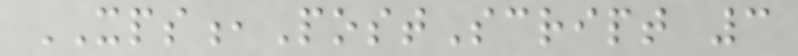XPS,PostScript 3
